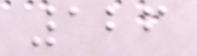126
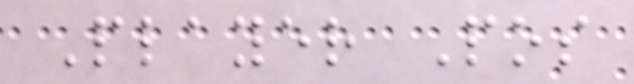Player Pos
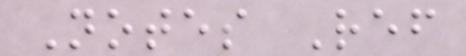Notes Ref
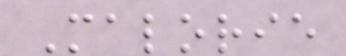Malorie
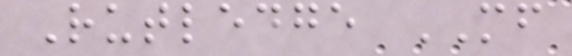Rutledge MF
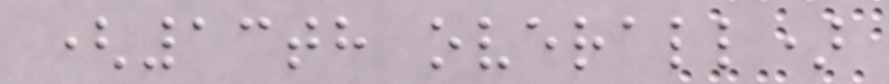(13th overall)
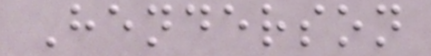Henderson
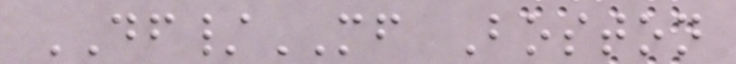DF/MF Boston
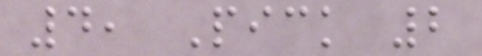4, Pick 2
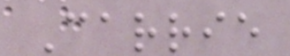Carrie
